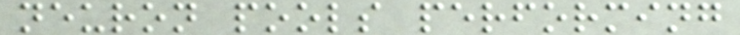neuron pools performing
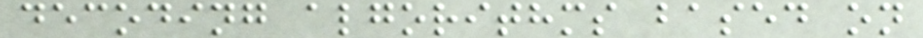decoding algorithms based on
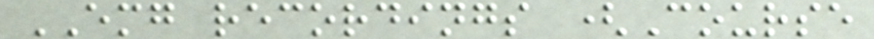EMG recordings (Course
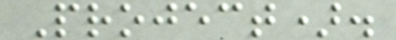Project).
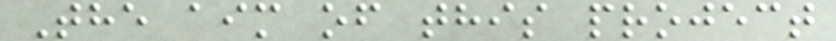The aim of this project
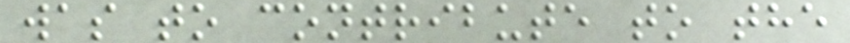was to contribute to the
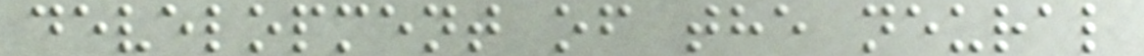development of the neural
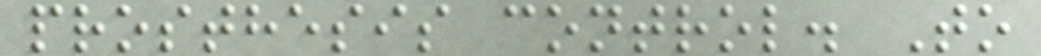prosthesis control. To
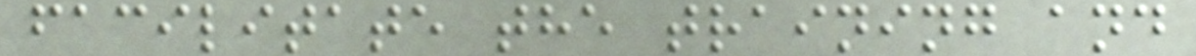facilitate the training and
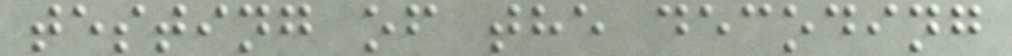testing of the decoding
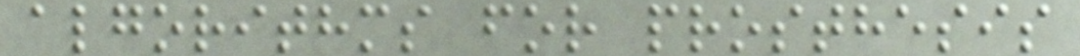algorithms for prosthesis
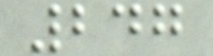247
